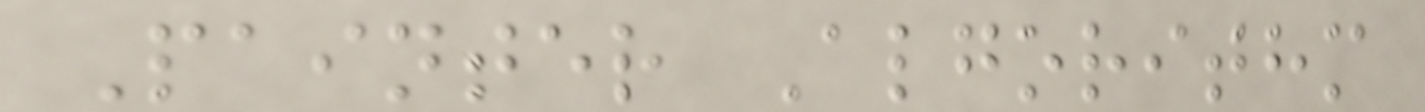Painter Algorithm
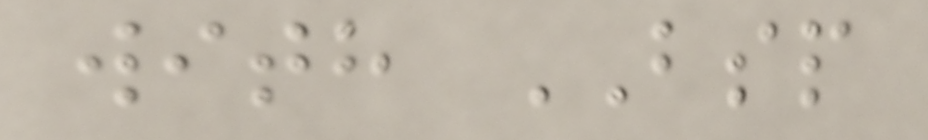with BSP
